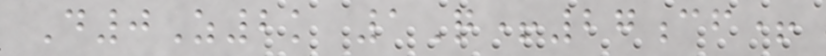D0Z2k 1Q+27cf+
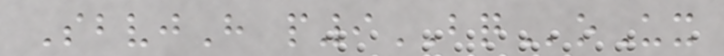SbvjH p9BQoUx
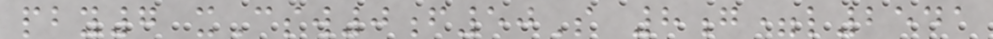pby7 xCsw0f50S 8g=l2541
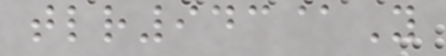tlr943@Y
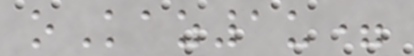oKaz1u=
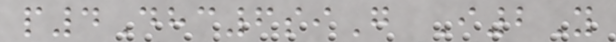p4Dhc6siG I2Y
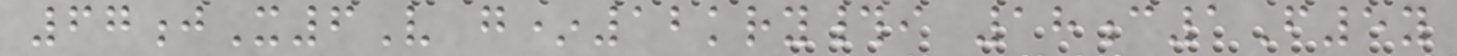67jX6V g*12kry#i 18c1F5y
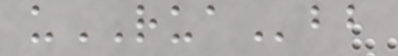uRUAbb
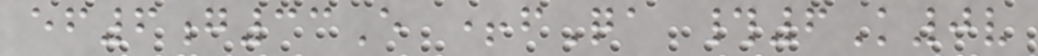ef6g33E +fQa #6K0v
